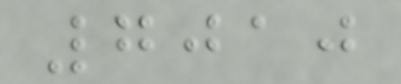7010
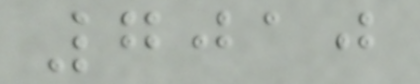7010
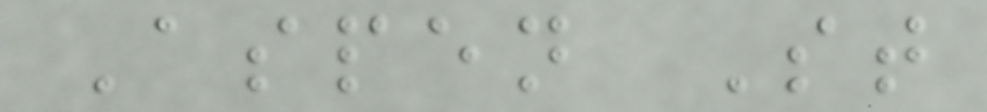Aspen St
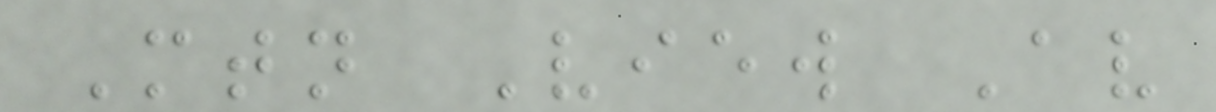Mtn View Av
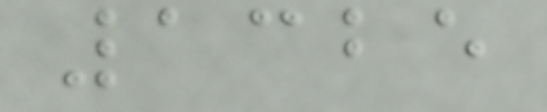1325
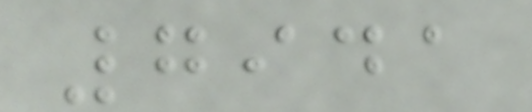7941
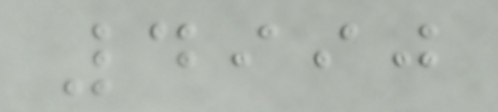4990
